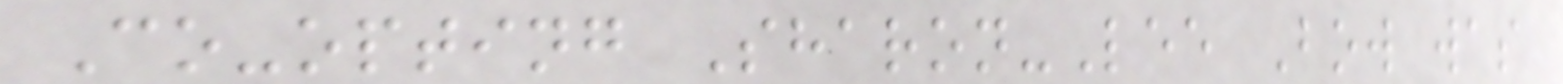Co-opting Sharon-Lee Bow was
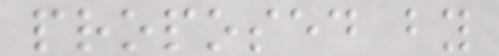proposed by
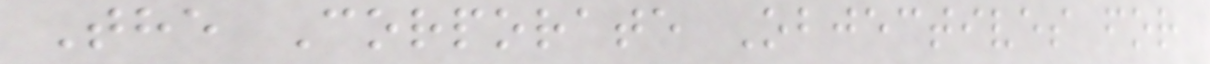The Corporate Objectives for
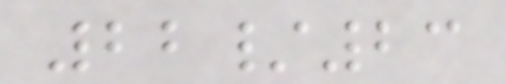22/23
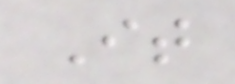It
